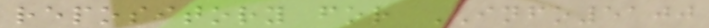repository for INFO5100
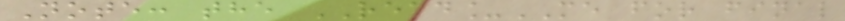Note: the READ_ME for final
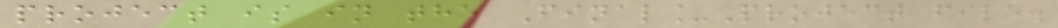project is in the Final_Project file.
